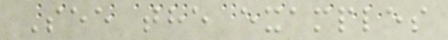See the examples
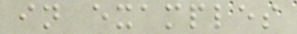in examples
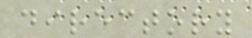directory
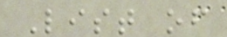List of
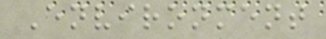Environment
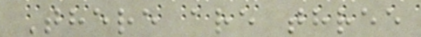There are three
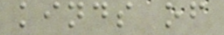kinds of
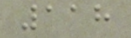118
